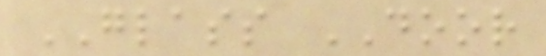GLASS DOOR
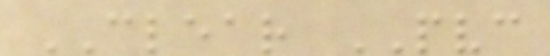CLEAR PVC
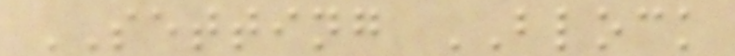SETTING BLOCK
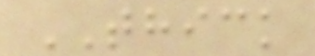THICK
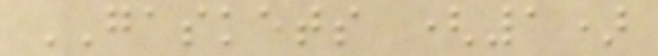GASKETS (1)
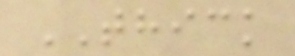THICK
